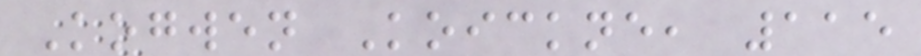Kogwen Koickne, 115
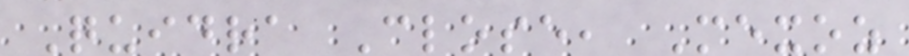Quidra Close, Mexoz
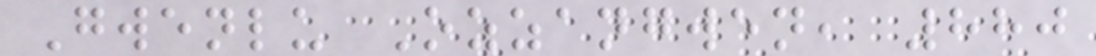Gwenlu Ozzangwen, 880
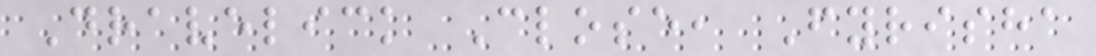Dravelick Close, Fyrisha
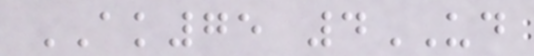AK75 4UD
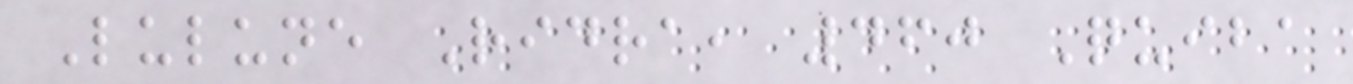Lulune Ridra, 460 Quiba
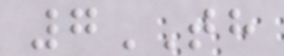7TH
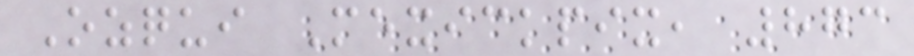Ozqui Mexickpix, 873
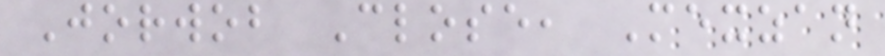Jorwob Close, Mexzan
